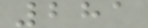281
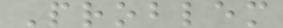Problem
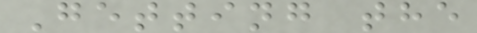Getting the
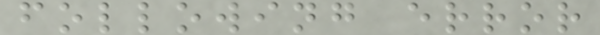following error
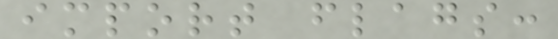import flags:
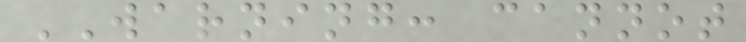WARNING: cannot
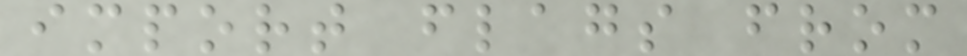import flags from
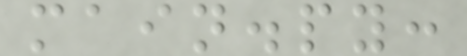main.py:
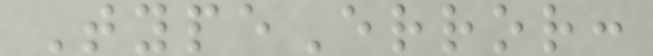TypeError:
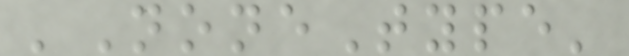'NoneType'
